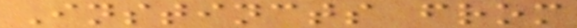Instincts from
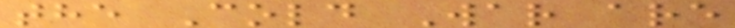the Cold War are
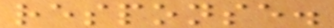response.
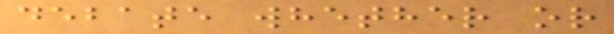debate whether or
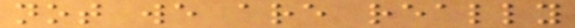not we are really
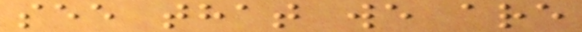see that we are
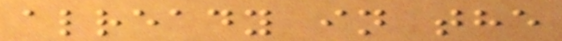already in the
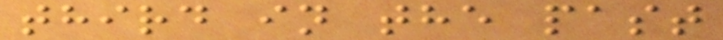third in the past
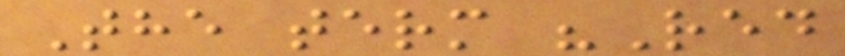The term "Red
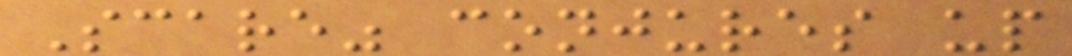Scare" conjures up
